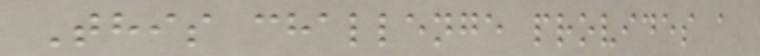This challenge provides a
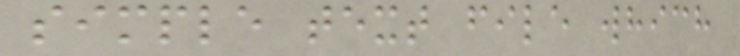simple text file which
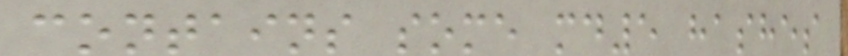contains some md5 hashes
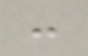:
